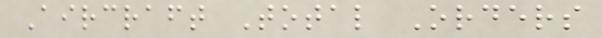Aircraft Total Orders
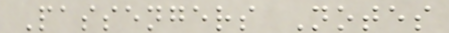Passengers Notes
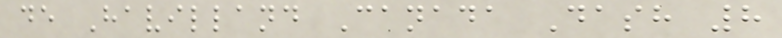de Havilland Canada Dash 8
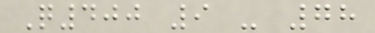Q400 9 - 78
